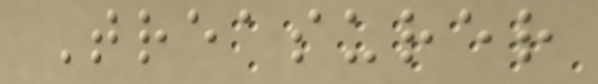Treasurer
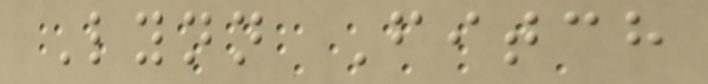Lynn Fitch
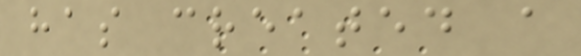has created a
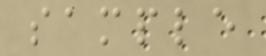sample
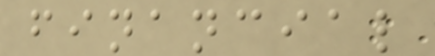financial
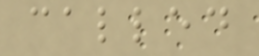called
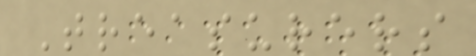Treasurers
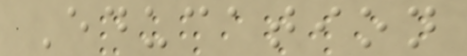Education
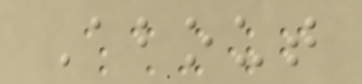About
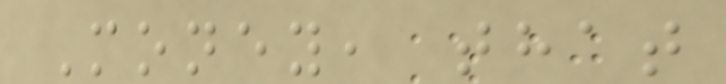Money, that
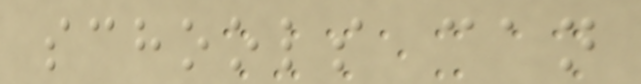schools can
